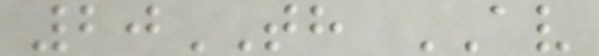20TH AV
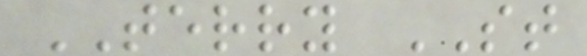TERRY ST
